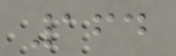164
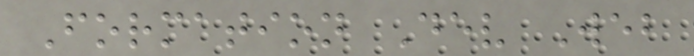Formation Dev Web
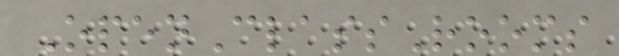OpenClassRooms
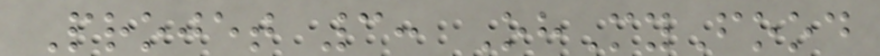Projet 3: OhMyFood
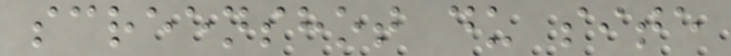screenshot du site
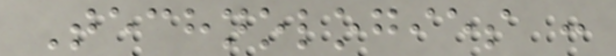Technologies :
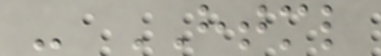- HTML
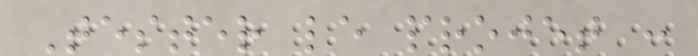Tester le projet :
